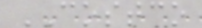COSTCO
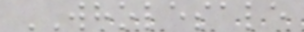WHOLESALE
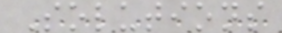Solutions
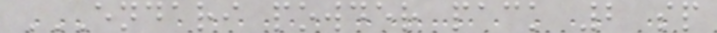ENDARI POWDER PACK 2 SP
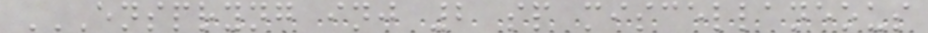ENSPRYNG INJ 2 SP MISCELLANEOUS
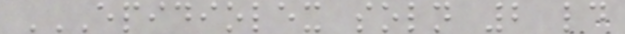EPIDIOLEX SOLN 2 LD
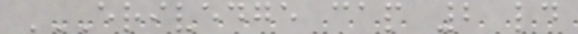ERIVEDGE CAP 2 LD
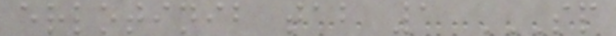erlotinib tab 1 SP
